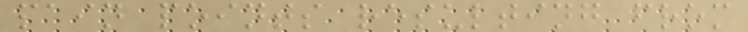pain points resulting from
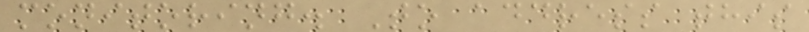monitoring. To address this
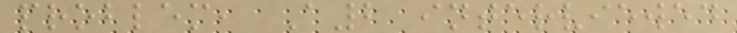problem, A2 interviewed
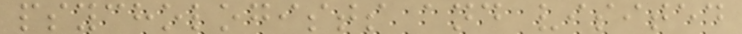psychologists and visited
